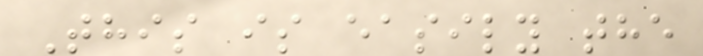This is easily the
